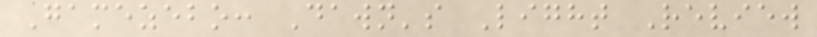Gamezebo: Dawn's Light Review
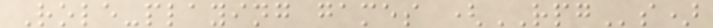Role-playing games (RPGs)
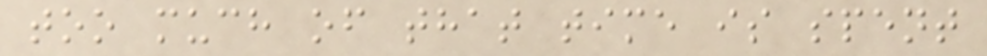too much of that time is spent
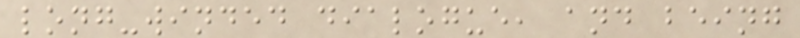long-winded dialogue, and being
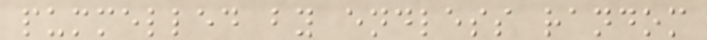pummelled by endless random
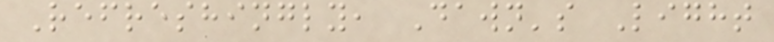Refreshingly, Dawn's Light
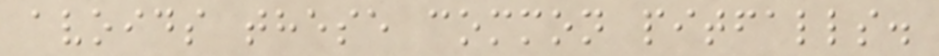avoids these common pitfalls.
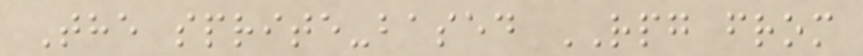The sprite-based RPG from
